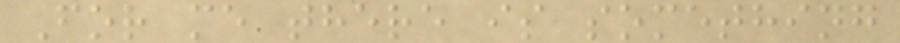For me there is something
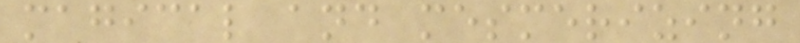magical and mesmerizing
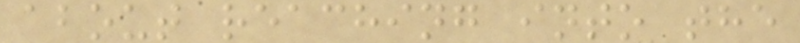about reaching into the
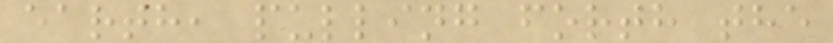earth, pulling forth the
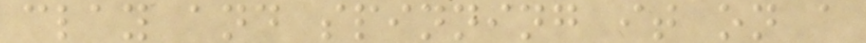clay and spinning it on a
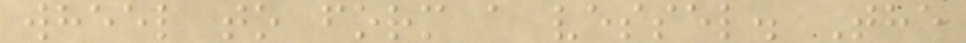wheel to form a vessel. The
